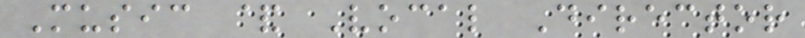Music & Vocal Director
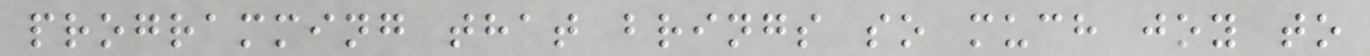programming that brings so much joy to
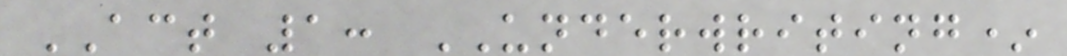ACT 1: UNDERWRITING*
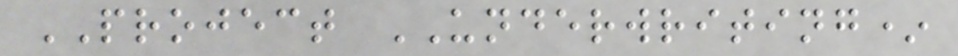PROJECT UNDERWRITING*
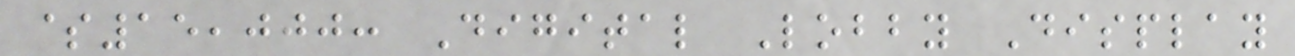$15,000: Digital Lobby Display
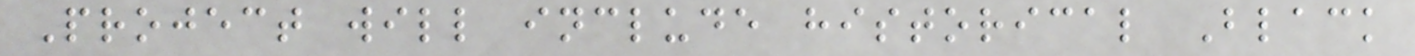Project will include historical Black
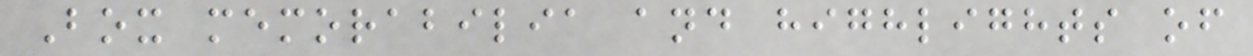Box memorabilia and highlights of
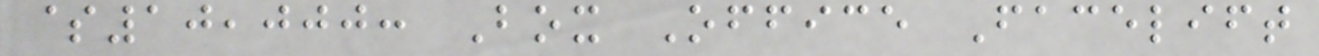$10,000: Box Office Facelift
